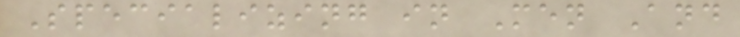Specializing in Men And
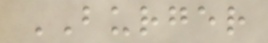BURGER
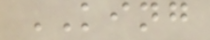KING
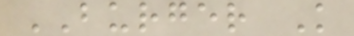BURGER K
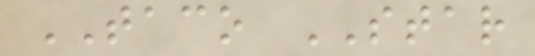TACO STAR
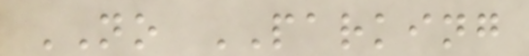NO PARKING
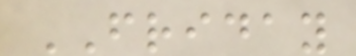FRIDAY
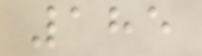185
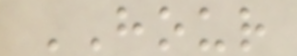HOUR
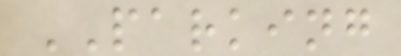PARKING
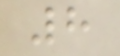8
